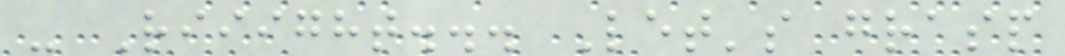- Riiight... Let's grasp
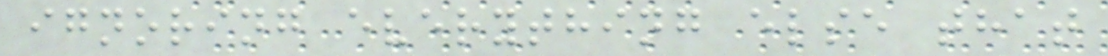ignoring everything else that
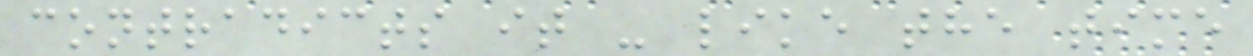contradicts it - like the time
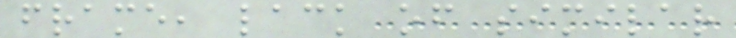frame, lack of similar
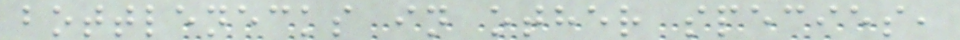bottlenecks in other species,
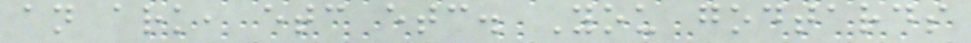an ark, etc etc. You godtards
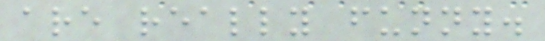are really funny.
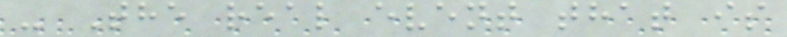- The real event that is
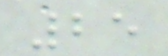25
